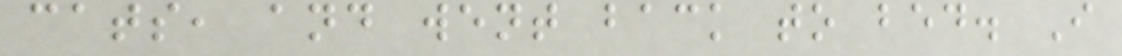cats, and went back to bed. I
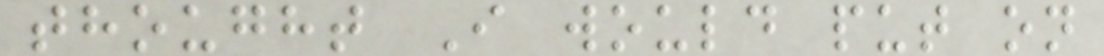thought I would put on
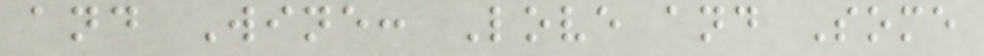and Wine: Love and Some
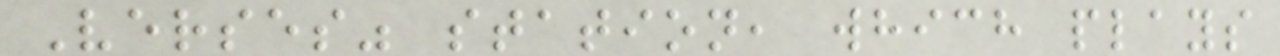Verses" station, which plays
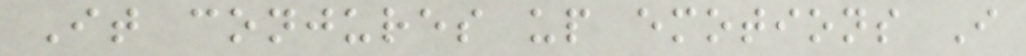It conjures up emotions I
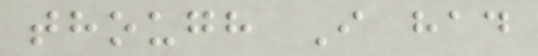though I had
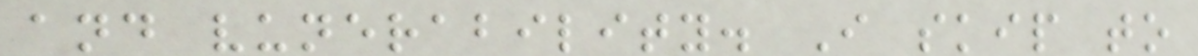and vunerability. I skip to
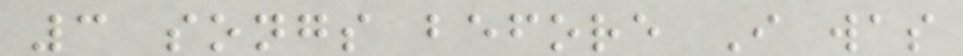3 songs before I was
